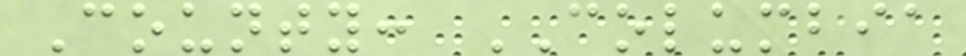County: COLUMBIA
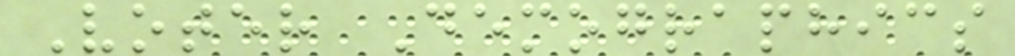Voter Demographics
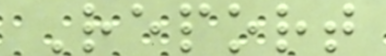Report
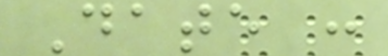Date :
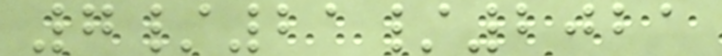7/21/2021
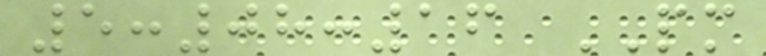5:08:16 PM
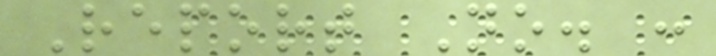Report No. :
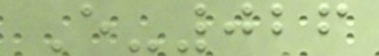E-026
